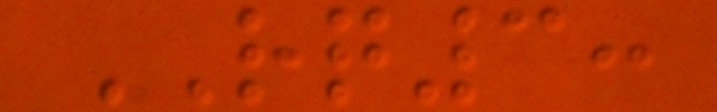RQ3:
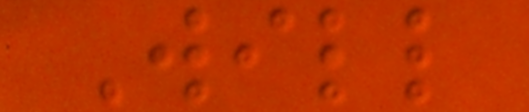Will
